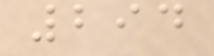294
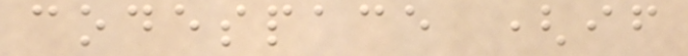codespace (if
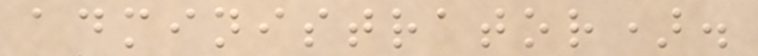administrator).
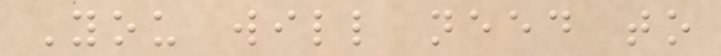You will need to
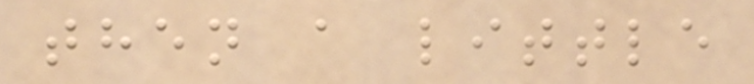then a little
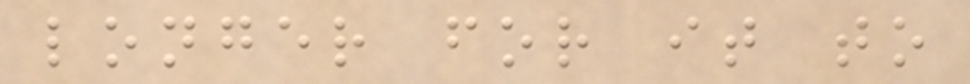longer for it to
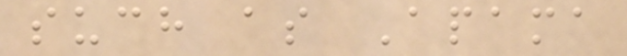such as Apama
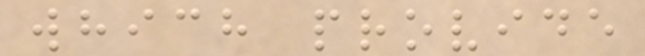which provide
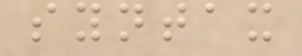syntax
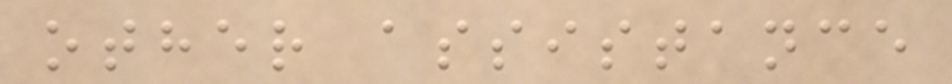other assistance
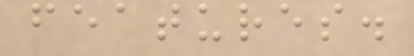features.
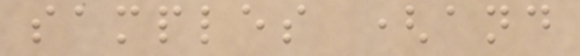samples (and
